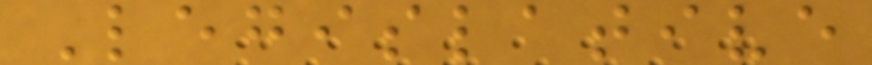Legislative
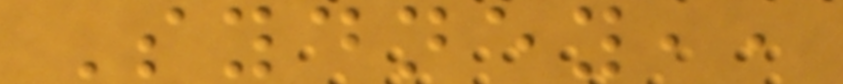Sydney,,
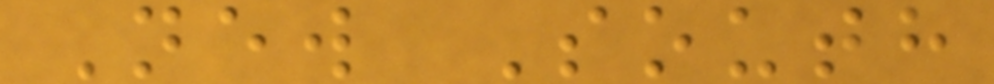New South
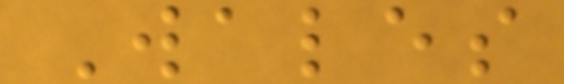Wales
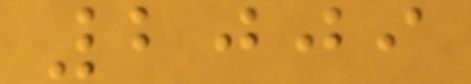2009
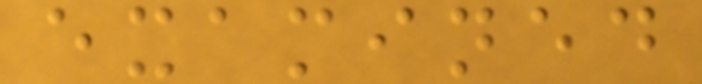examined
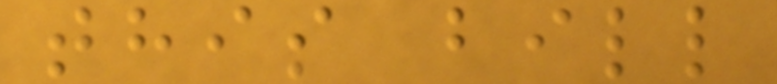this bill
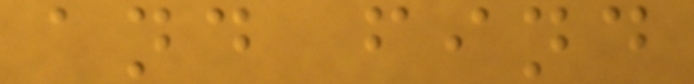and find
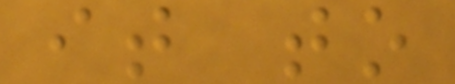it to
